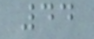44
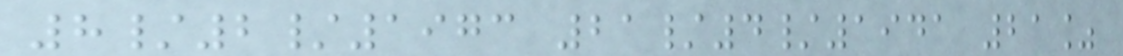8/2/1973 21/4/1941 21%
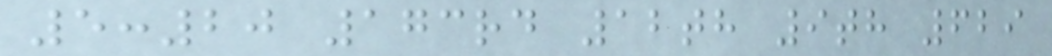5:20 173rd 12th 9th 629
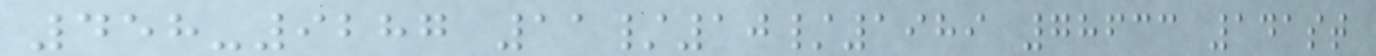458-9287 11/10/1989 78633 141st
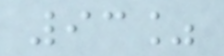93%
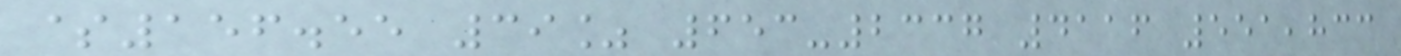$156.55 39% 653-2337 4116 551,833
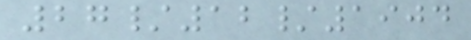27/12/1904
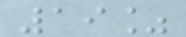19%
